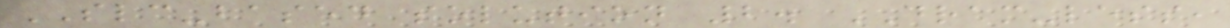SLC-based solution 2. DRAM-less,
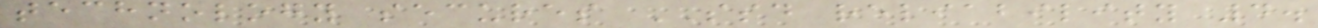technology secures SSD reliability 4.
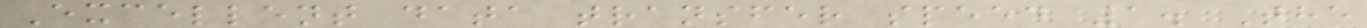Excellent data transfer speed 1. The
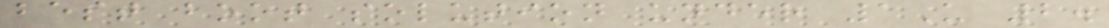best boot solution under 1U 2.
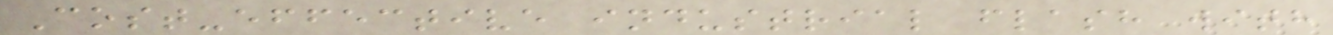Cost-effective industrial flash with
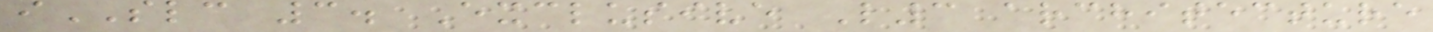iSLC 3. Exclusive L3 architecture
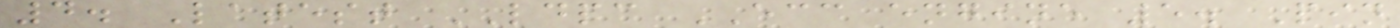4. Latest LDPC ECC engine 5. Pin
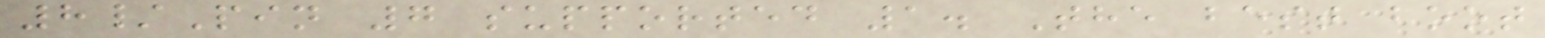8/Pin 7 supported 1. The best boot
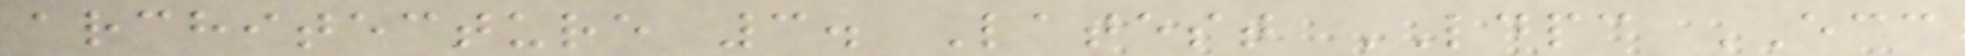architecture 3. Latest LDPC ECC
